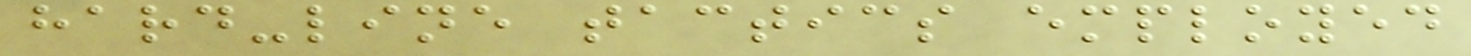hard-line tactics employed
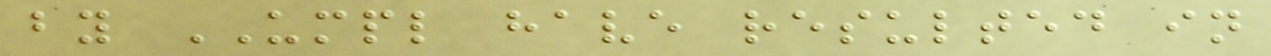by UMPL have resulted in
